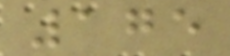175
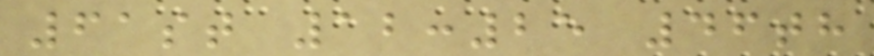61st 12:25 46th
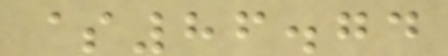$86.74
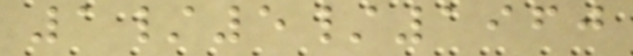1/5/1960
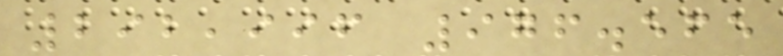292,996 976.565
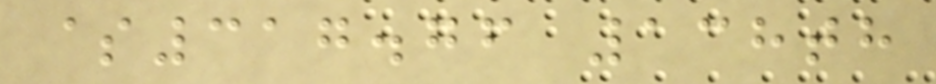$317.76 138th
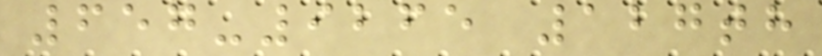657-9265 127th
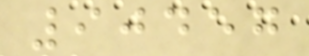90457
